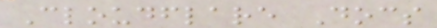Cloudflare Docs
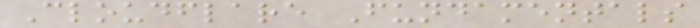Cloudflare Fundamentals
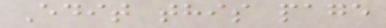Edit this page
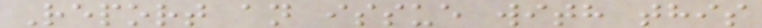Report an issue with this
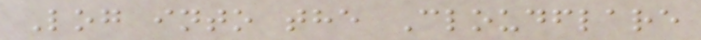Log into the Cloudflare
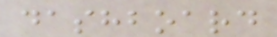dashboard
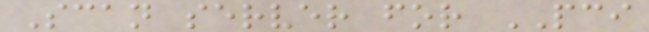Scan server for PCI
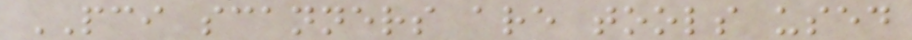PCI scanners are tools used
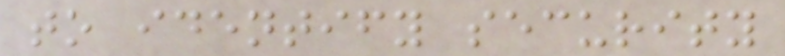to identify security
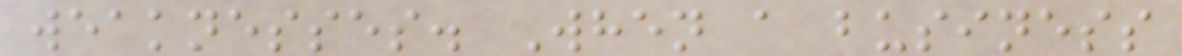weaknesses. When a business
